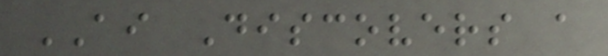AI Discovers a
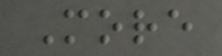More
